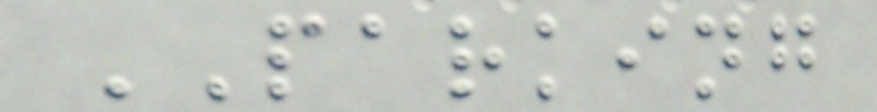PARKING
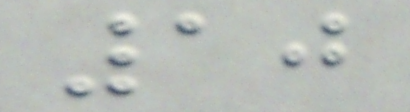10
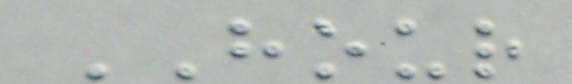HOUR
